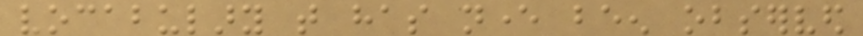vocabulary that has never been observed
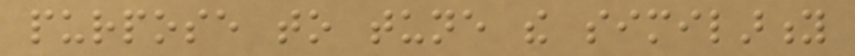purpose to tune the similarity
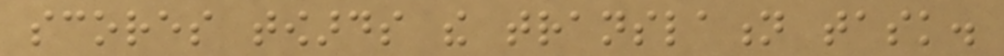scores towards the translation task.
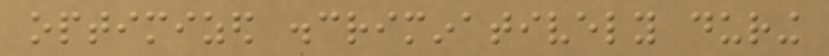optimized discriminatively during
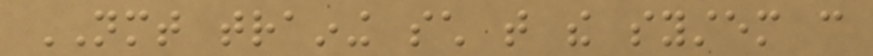NMT training such that the system can
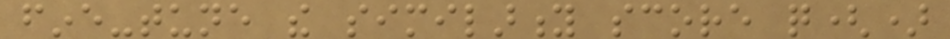fine-tune the similarity score q()
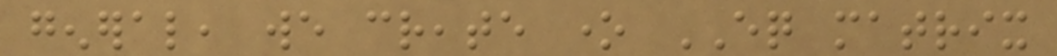general, we create one EQ matrix
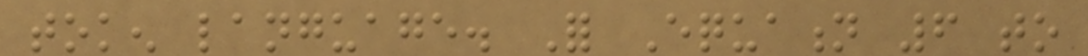token language. For Equation 6 to
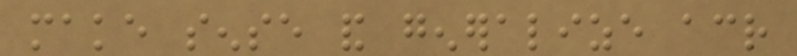make sense and generalize across
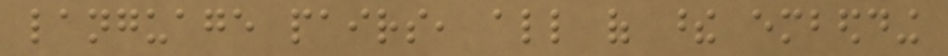language pairs, all of these embedding
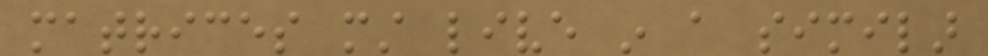matrices must live in a similar
